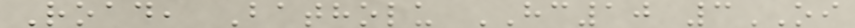Road, Batholu HC10 3OI
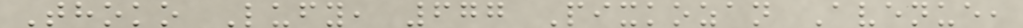Thoko Lufy, 677 Pixkozan Avenue,
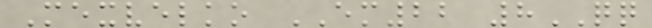Mexvelko EM22 8QQ
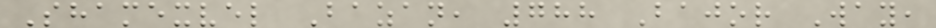Shamexvel Bazan, 788 Bajor Way,
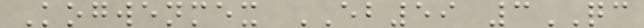Kogwenmex EB59 3QC
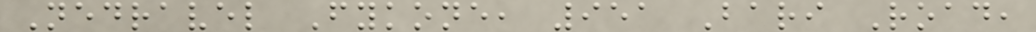Nedravel Fykone, 951 Bari Road,
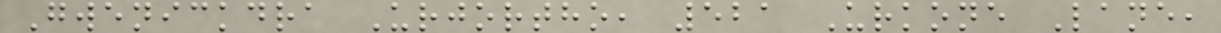Gwenickdra Urjortho, 521 Urkone Lane,
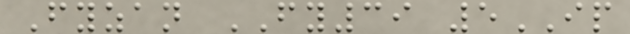Fyzan FY39 5IP
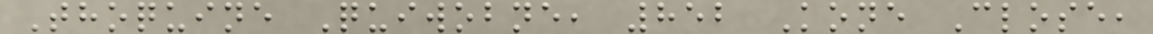Thoquine Quiwobne, 852 Kone Close,
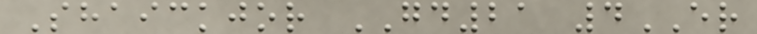Shaickjor GD21 4ER
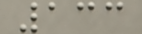133
